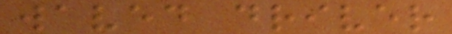waved driver
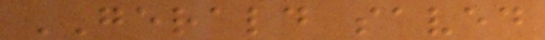GERALD saved
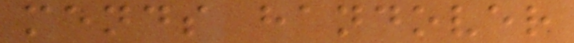mends handover
